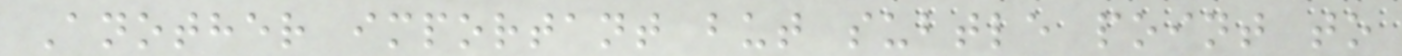Another important but subtle point to
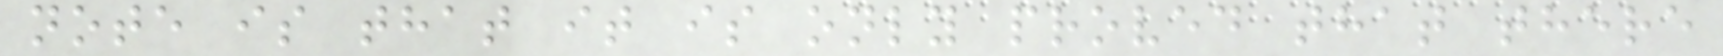note is that it is only proved that there
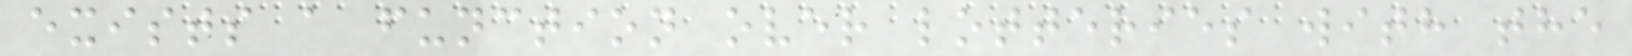exists a function over lotteries with the
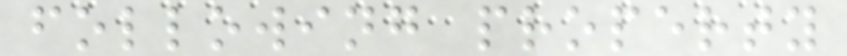following property
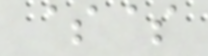$$
